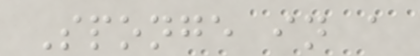Sponge in a
